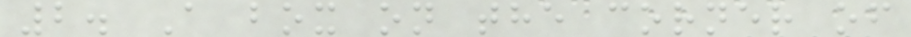2. A box on the corner of
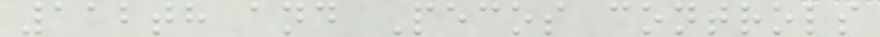112th and Pecos controls
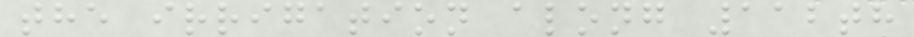the irrigation along 112th
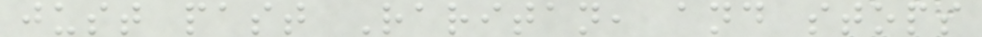just past Raritan, and stops
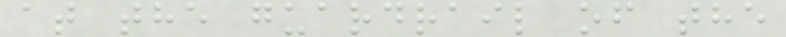at the guardrail of the
